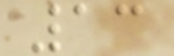13
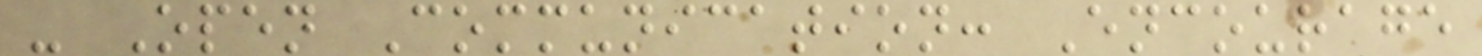- Open Communication: Encourage
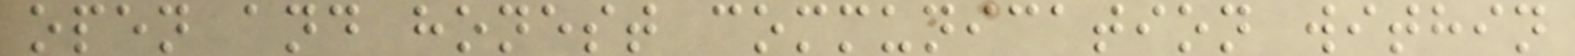open and honest communication within
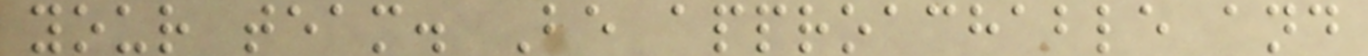your team. Be approachable and
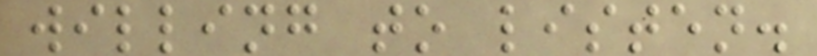willing to listen.
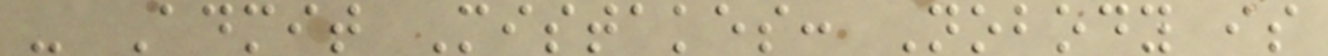- Admit Mistakes: Nobody is
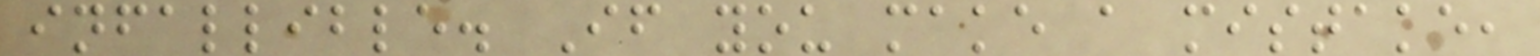infallible. If you make a mistake,
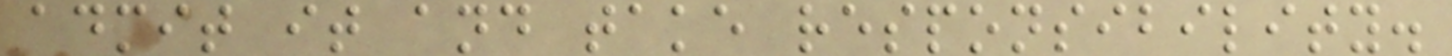admit it and take responsibility.
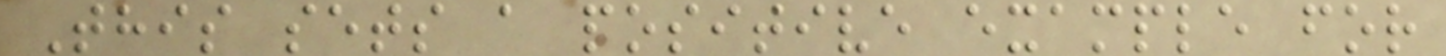This sets a positive example for
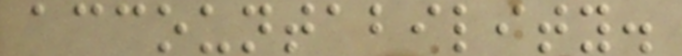accountability.
